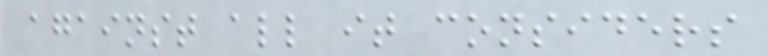against all it considers
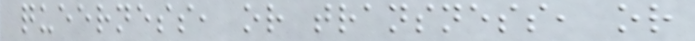queerness, or transness, or
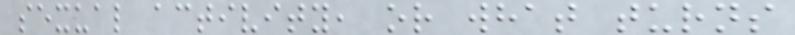sexual activity, or what turns
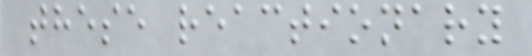these reactionary
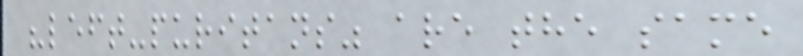"left-puritans" are the same
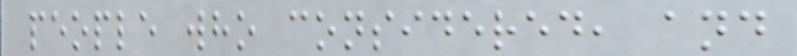people who considered, and
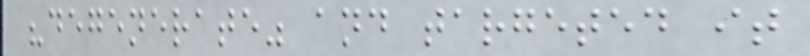"degenerate" and targeted it
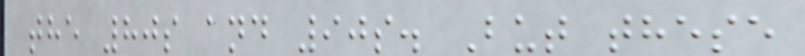the 80s and 90s. But these
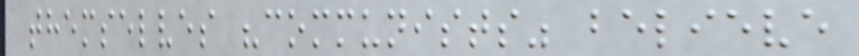themselves "communists" believe
